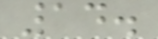14.
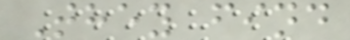They find
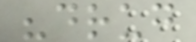"drug
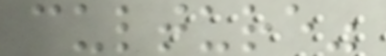culture"
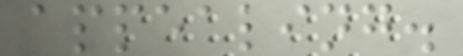appealing.
